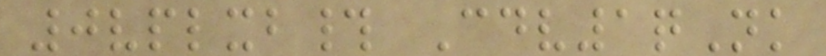0vplxb# Cdv1qNk
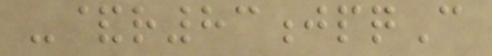-&r83jpqC
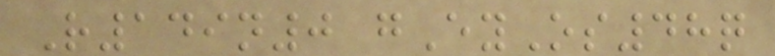R149n0 gEyOs48q
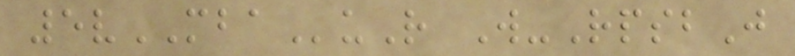5vMBAuR W-RpsbJ
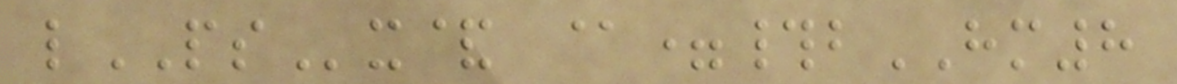lPSx& @=#bHM8
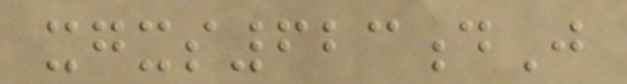xgxs623dJ
